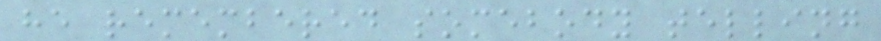he remembered somebody telling
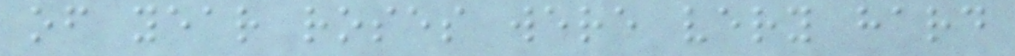of year roses were very hard
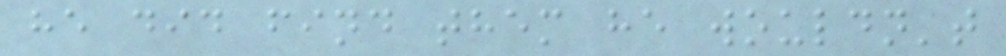he did find them he wouldn't
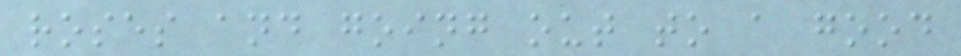roses and going out to a good
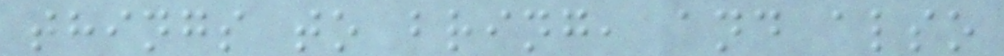things to bring, and also
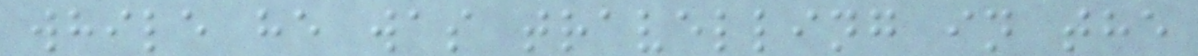while he was travelling in the
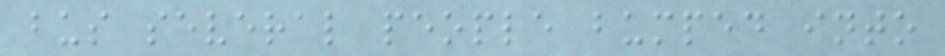bus several people bumped into
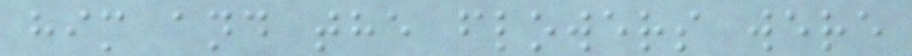him and the flowers were
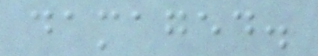damaged.
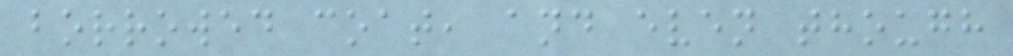borrowed coat, and even though
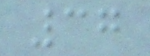37
